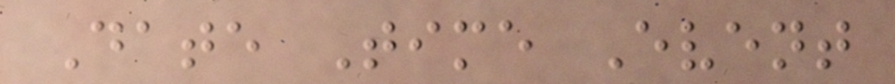Date Time Event
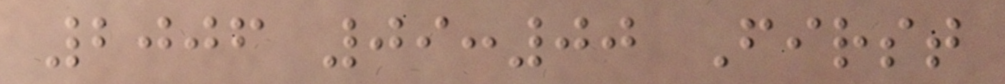2006 09:00 First
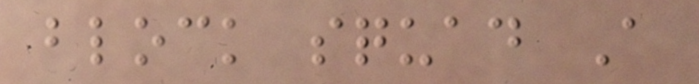block squad A
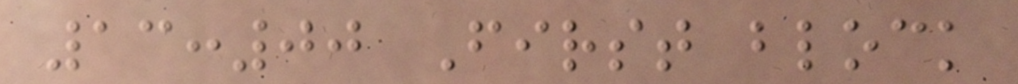13:00 First block
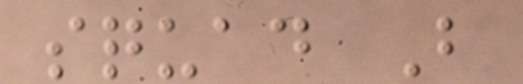squad B
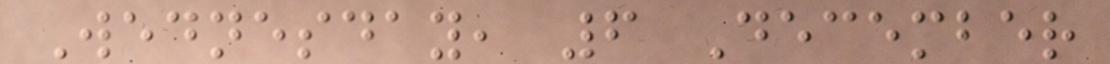Wednesday, 6 December
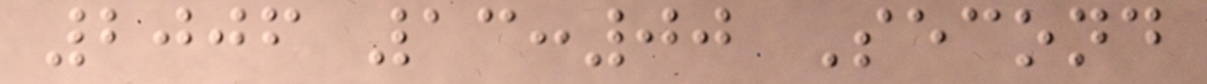2006 13:00 Second
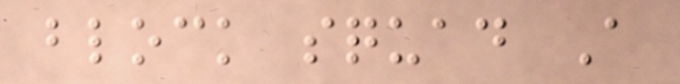block squad A
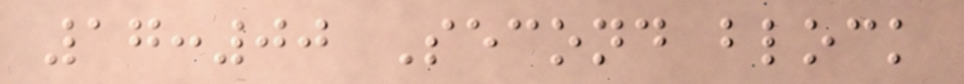17:00 Second block
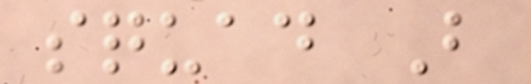squad B
